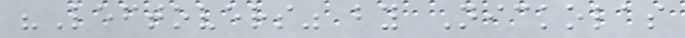"Leftovers" by Nickolas
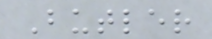Butler
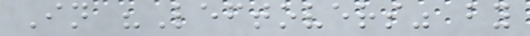In "Leftovers" by
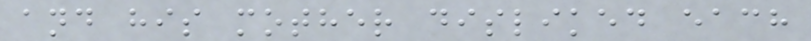and his mother disliked each
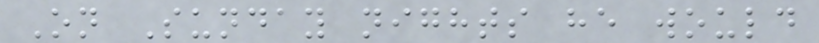On Sunday nights he would
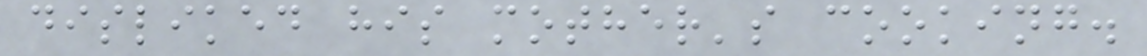disliked his mother's cooking.
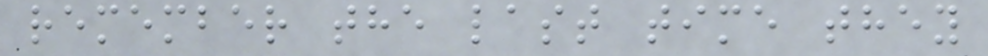remember the last time they
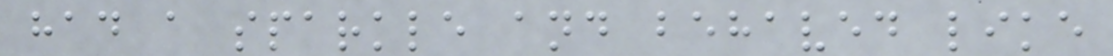had a sparkle and behaved like
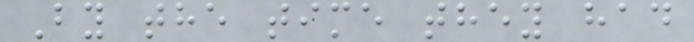By the time they had
